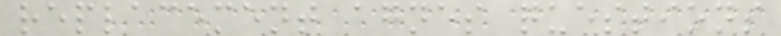replacement agnes questions
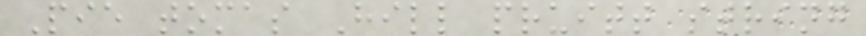Pie tomas Hill pruitt string
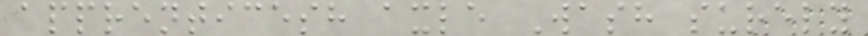apprenticesh axle Wash surely
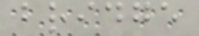bridge
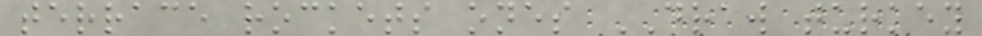terrace rockets ones DRAW turkey
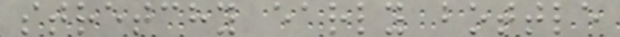stretchy early bottle
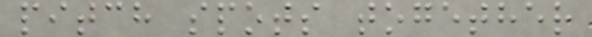pitch spots together
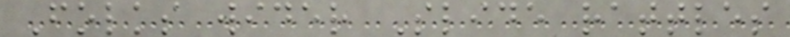Folks wider Slide rattles
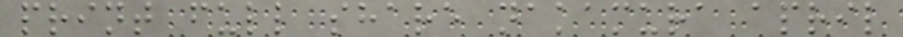print full share nakamura april
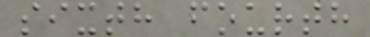sixth fourth
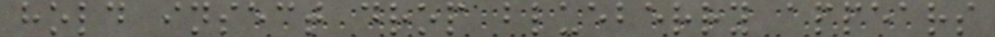hold insect drop blueberry appears
